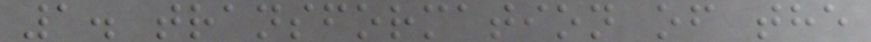1. transformation of the
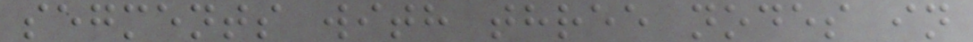segments with three nodes in
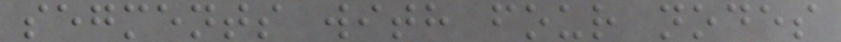segments with four nodes
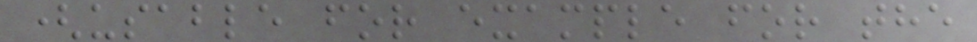(usable for example for the
